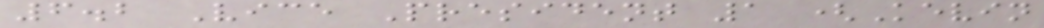6.2 Vice President 1 (Kevin
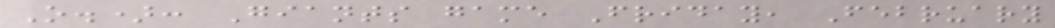O.): Giants game Friday, February
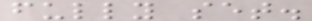fully set.
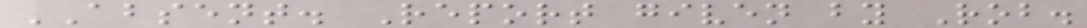ABSENT. Report given by Rob.
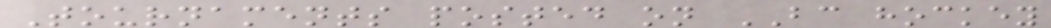Tournaments posted on BC hockey
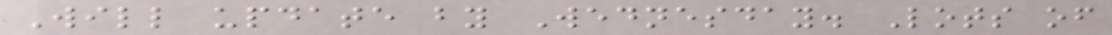Will update by Wednesday. Lots of
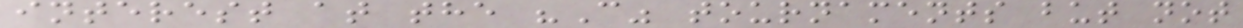interest at the "C" tournaments but not
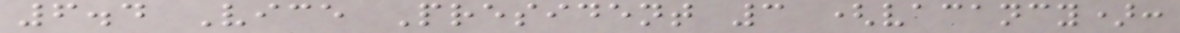6.4 Vice President 3 (vacancy):
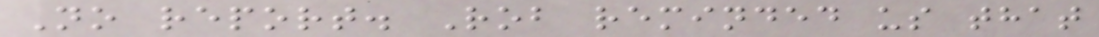No report. Rob reminded us that
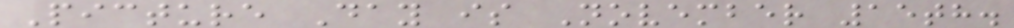Picture Day is November 15th.
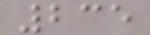235
